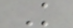K
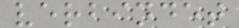verbindet
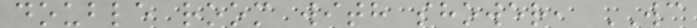double room with shower, WC
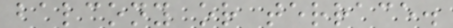balcony or terrace.
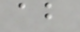ab
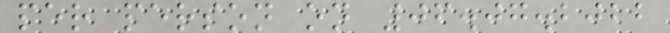per person on 06.07.2022
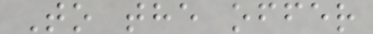To the offer
